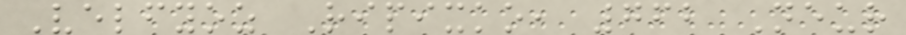Velfyoz Ripixko, 762 Neur
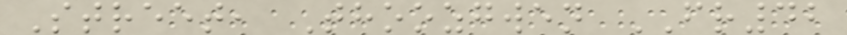Street, Thoozgwen FR42
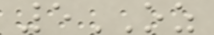5OZ
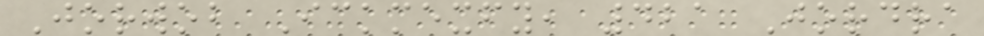Jorwob Ickmexfy, 421 Jordra
